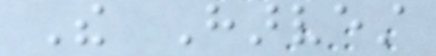The Harvest
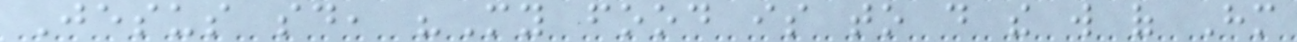Jesus said, "My food is to do the will of Him
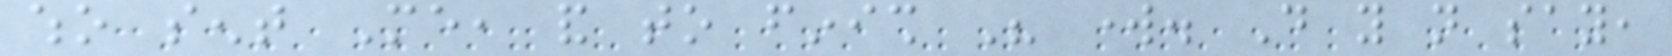who sent Me, and to finish His work. Do you not say,
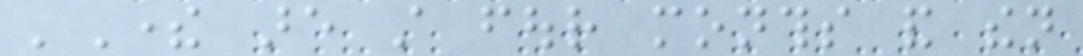'There are still four months and then
